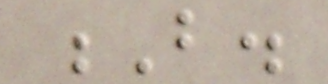B.
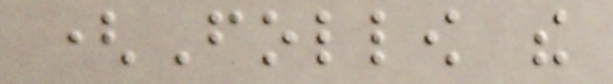(Follow the
